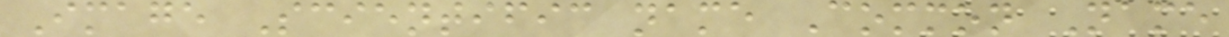Image Scientific name Common Name
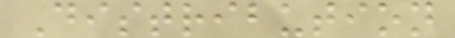Distribution
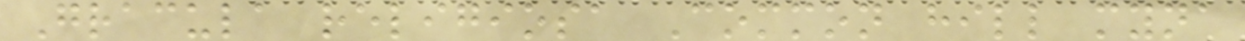Gracula religiosa Common hill myna
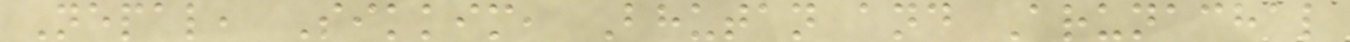Nepal, Sikkim, Bhutan and Arunachal
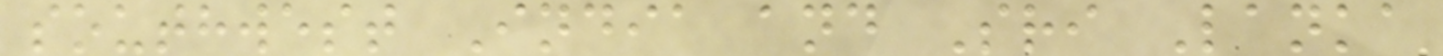southwest India and Sri Lanka
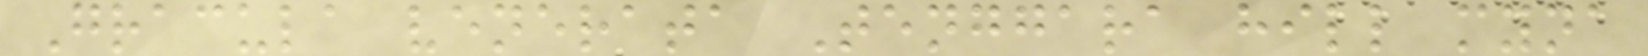Gracula venerata Tenggara hill myna
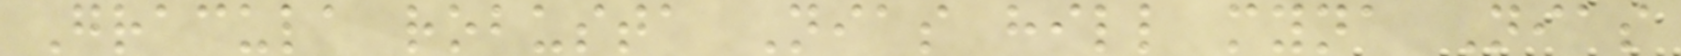Gracula robusta Nias hill myna Nias
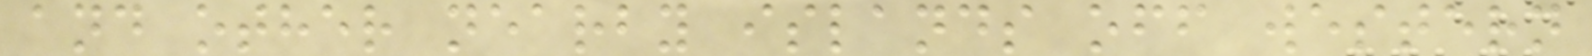and other nearby islands off western
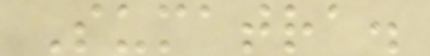Sumatra.
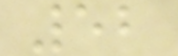52
